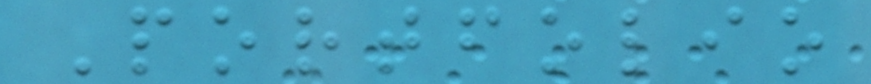Portfolio
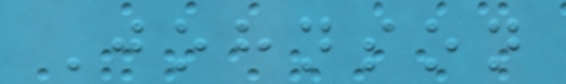Johnson
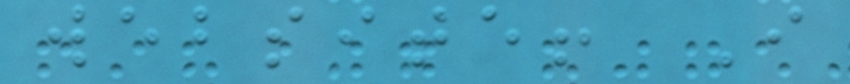website! I
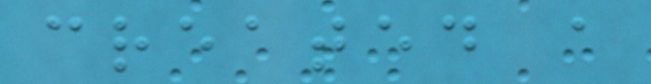created a
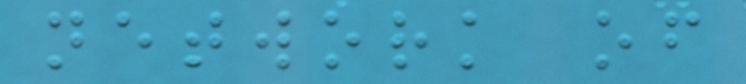network of
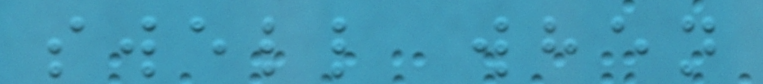swell when
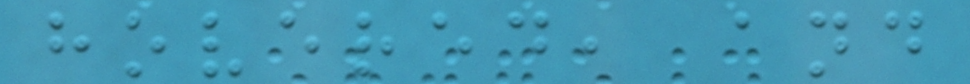hovered, and
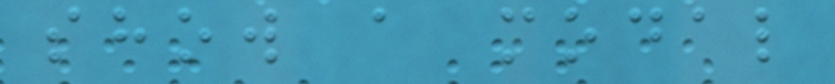show a modal
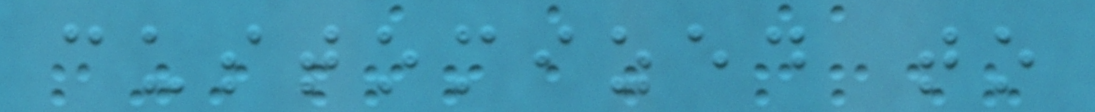customized to
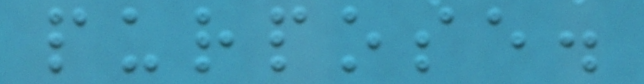purpose.
